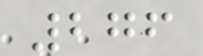276
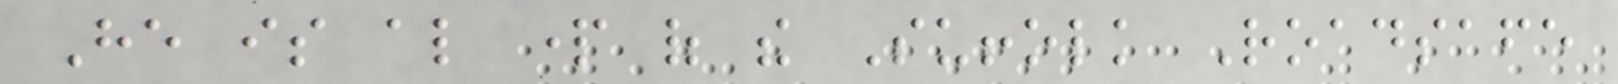He is also part of the Suffolk Roadsafe
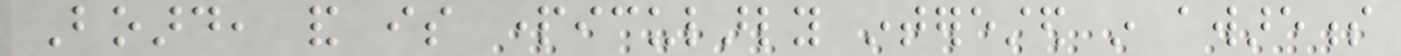Board, and is particularly interested in awareness
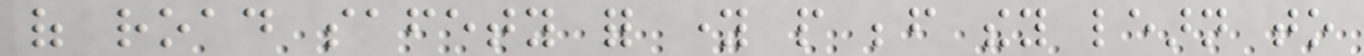of road safety for young people before they learn to
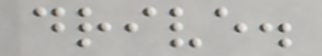drive.
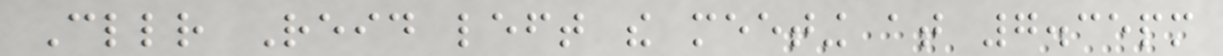Cllr Reid left the meeting at 7.35pm
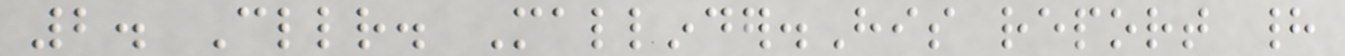2. Cllr. Mallinder.His report had
